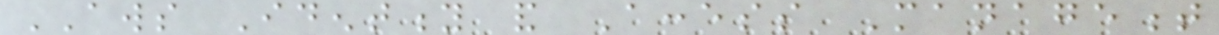AWS Identity and Access Management
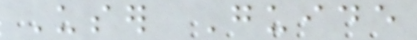User Guide
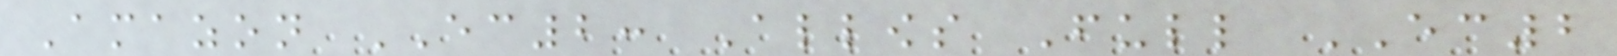Amazon EC2: Allows Full EC2
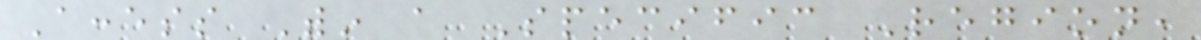Access Within a Specific Region,
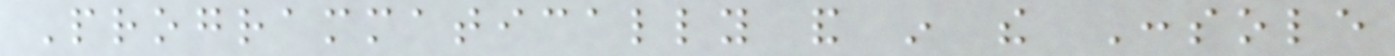Programmatically and in the Console
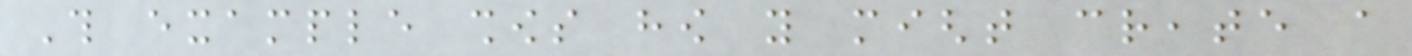This example shows how you might create a
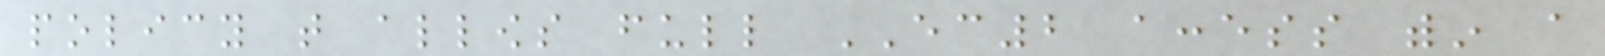policy that allows full EC2 access within a
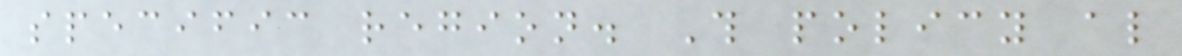specific region. This policy also
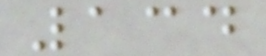134
